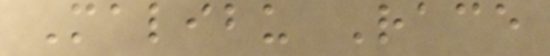Malibu Race
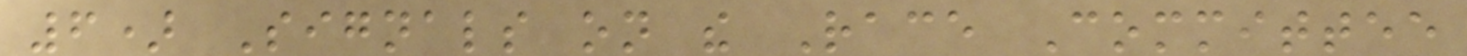6) Signals on the Race Committee
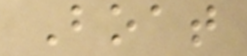Boat
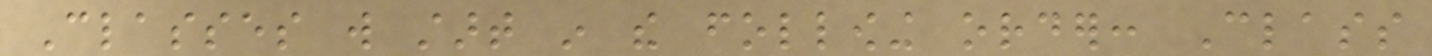Classes will start in the following order: Class
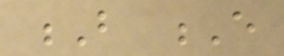B E
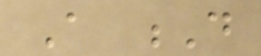A D
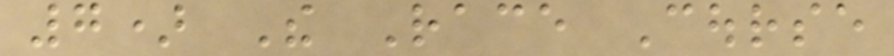7) The Race Course
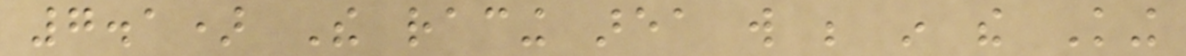7.1) The racing area will be in the King
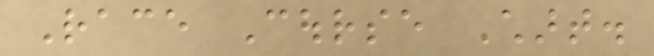Race Course Chart.
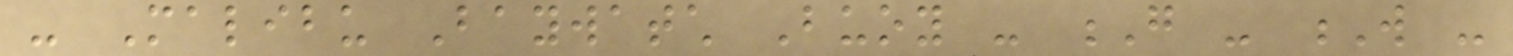- Malibu Baywatch Buoy - G - W -
